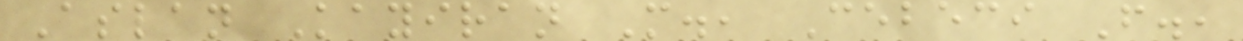Aslan Kayiran M., Cebeci F.,
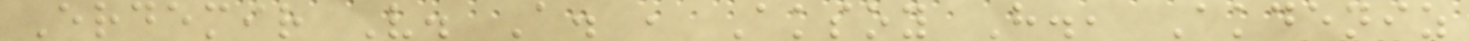Erdemir V. A. , Aksoy H., Akdeniz
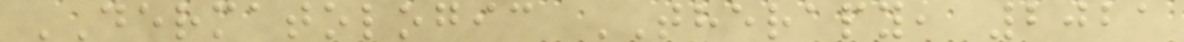DERMATOLOGIC THERAPY, 2021
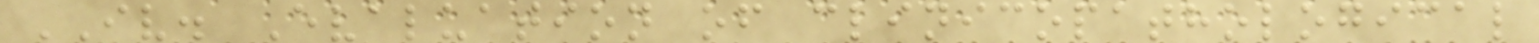IV. Evaluation of clinicopathological
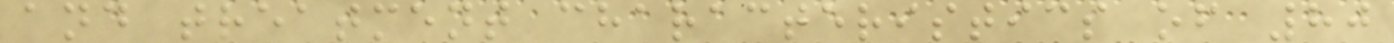and treatment characteristics of 80
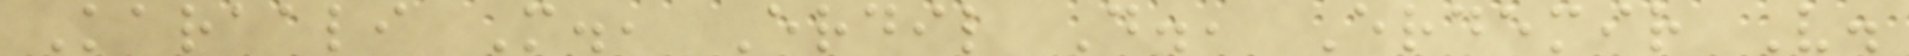Karaali M., Erdil D., Erdemir V.
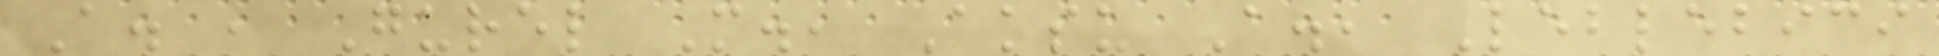A. , Gurel M., Aksu A., Leblebici
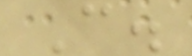C.
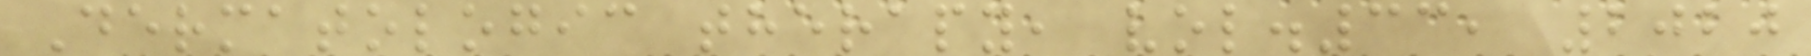Dermatologic therapy, vol.33, 2020
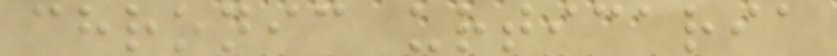chronic urticaria
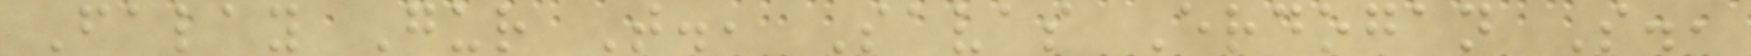Falay Gur T., Savas Erdogan S.,
